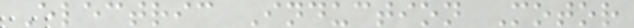Electric Induction Motor
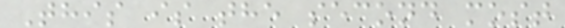This is the second most
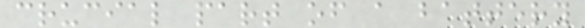crucial part of a battery
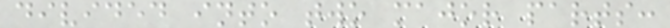divided into two major parts:
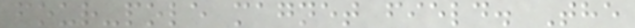four-pole magnet field. The
